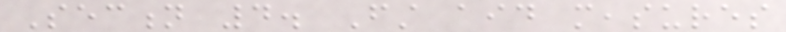Section 4. First aid measures
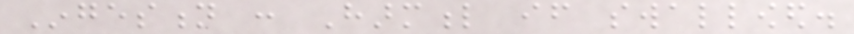Ingestion : Harmful if swallowed.
